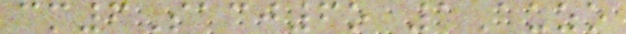cm6Sacj6o 1Auzo
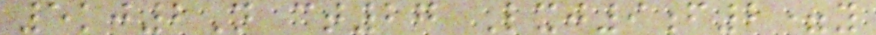5kj2N ct27 Lxj9f2=y
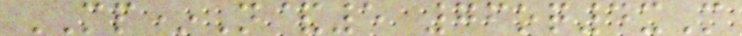MP*N&5 76oq4xM
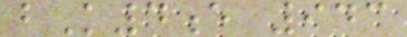bK4e 943
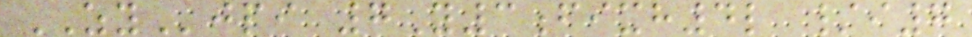ZYjpi 7Y3fixh4l /i7
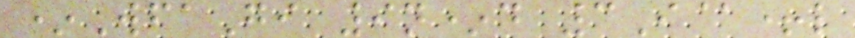*WfaGi 9n*d 3I@+l
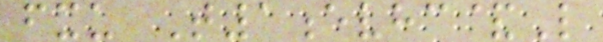fxu T1evhc&L
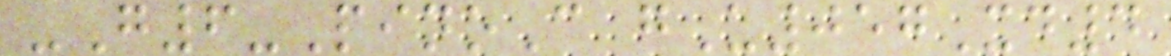-G6-PinoC gU057Xd4
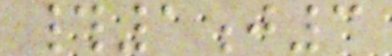#1j3
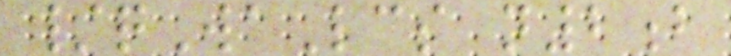/qWaLcs n2b
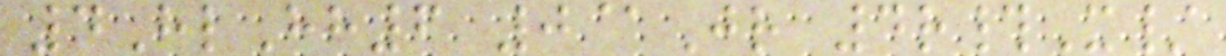4HlHh6 0@Jr 4r#X/
